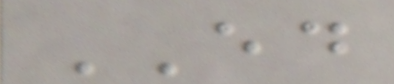ED
